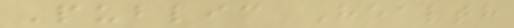Public Health
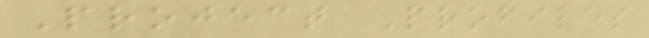Project Profiles
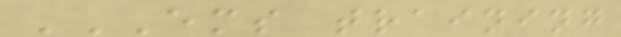EMS TRAINING
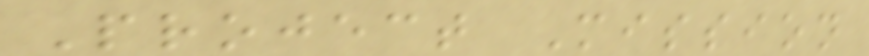Project Mission
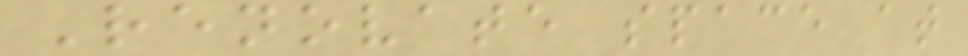Renovate space at
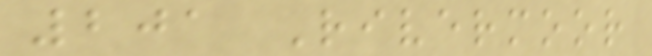201 Rivermoor
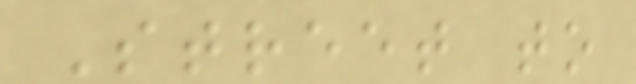Street to
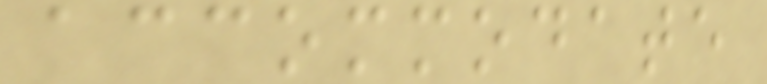accommodate
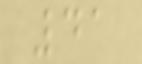41
